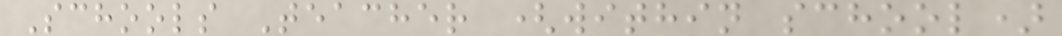Schools Teacher (within school)
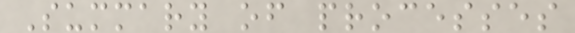Summary of processes
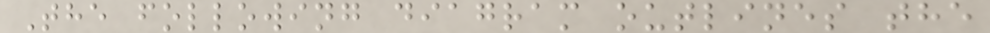The following diagram outlines the
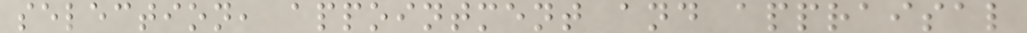selection, appointment and appraisal
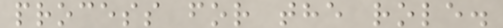process for the role.
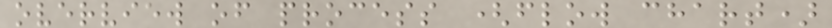overview of process (flow chart)
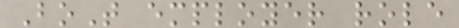BoT employer role
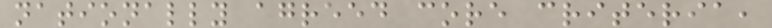nationally agreed core criteria,
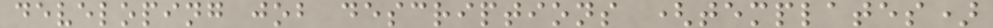developing job descriptions (templates)
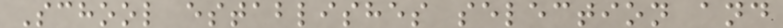School establishes selection and
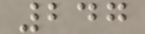247
